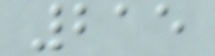215
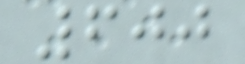600
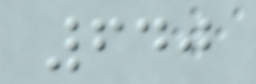640
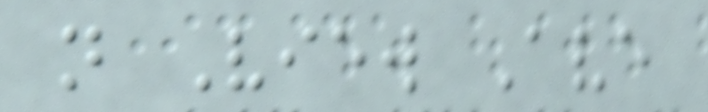n View Ave
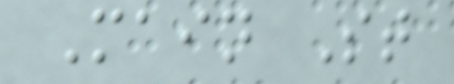Main St
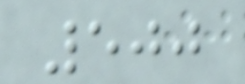500
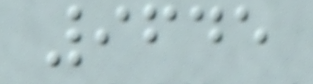9645
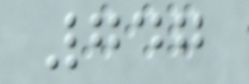747
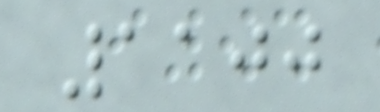1100
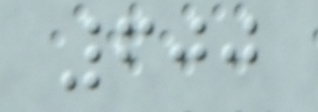600
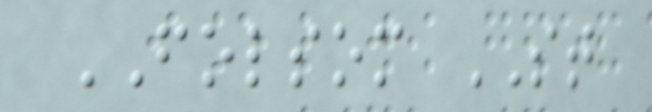FOLSOM ST
